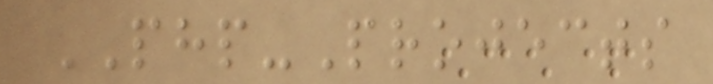PHP-Projects
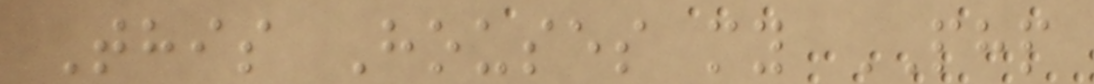This Houses my PHP
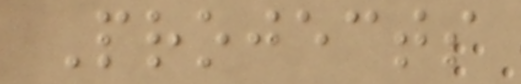Projects
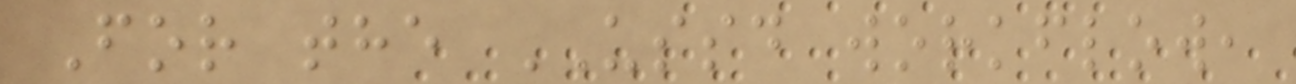For the USSD workflow,
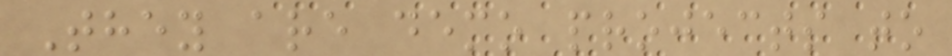They are demo projects to
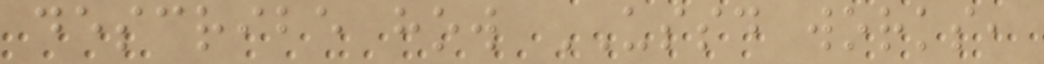describe how USSD works,
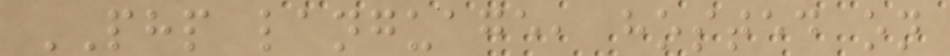PHP language, hosted on
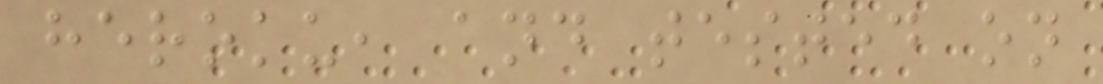heroku, and tested on
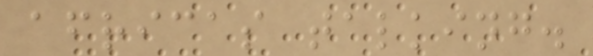africas talking.
